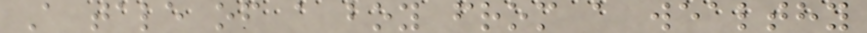A tale of a boy from a wealthy
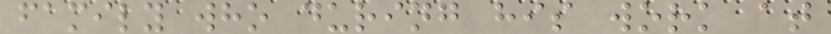family who during his work at
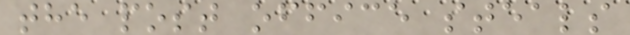the post office steals
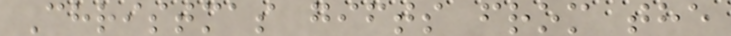Christmas gifts from the
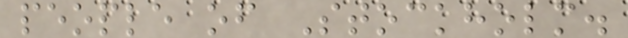people of Stockholm.
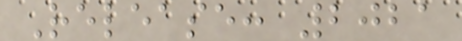Release: 2021
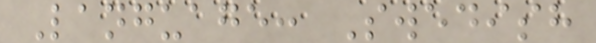Language: Swedish
